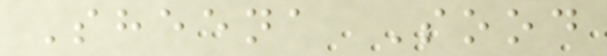Sheena Sood
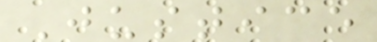Justice
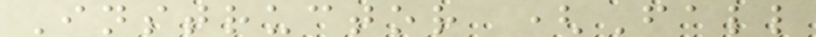Instructor (Fall
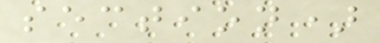section)
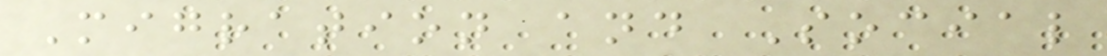Migration and Social
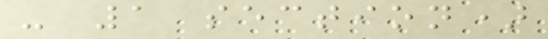- 1 section)
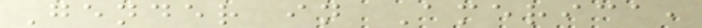Gender in America,
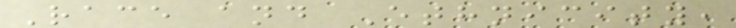Race and Ethnicity,
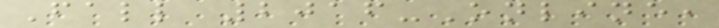Fall 2016-Online,
